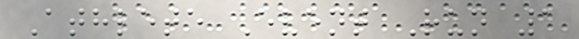Athlete Event Run 1
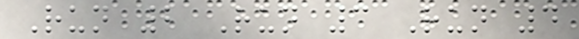Run 2 Run 3 Run 4
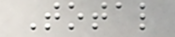Total
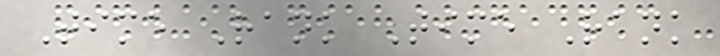Time Rank Time Rank
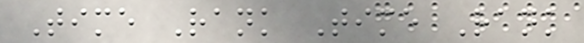Time Rank Time Rank
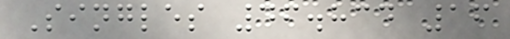Singles 46.834 16
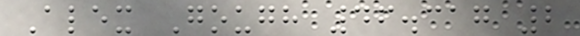Alex Gough 46.317 2
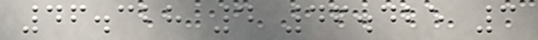46.328 4 46.425 3
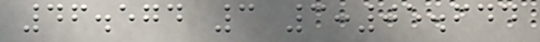46.574 3 3:05.644
